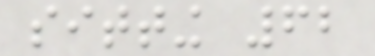sitting 62
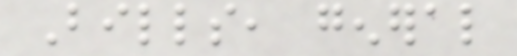Bills, general
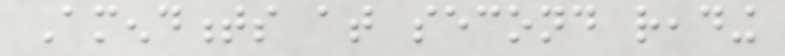Amendments at second reading
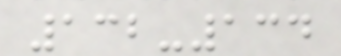132-134
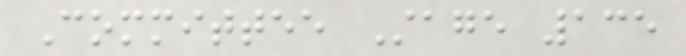Committee Stage 135
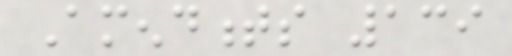Amendments 139
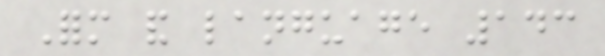Form and language 143
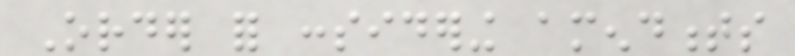Order for considering amendments
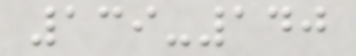139-140
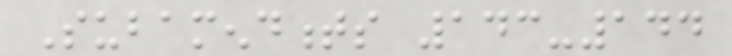Subamendments 143-144
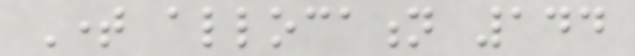Time allocation 144
